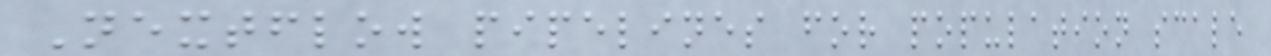Nextflow pipelines for population scale
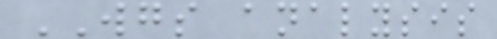WGS analysis
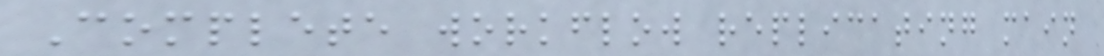Complete workflow replicating main
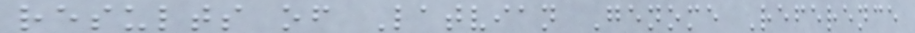results of Latvian Genome Reference
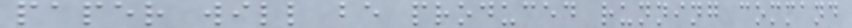paper will be produced running command
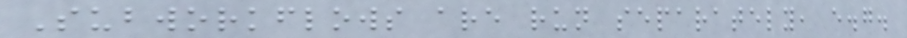Subworkflows are run separately, e.g.
